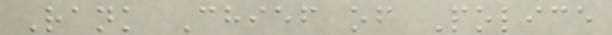Rank Chief of Police
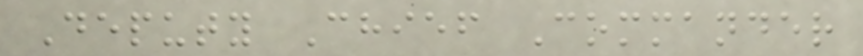Deputy Chief Commander
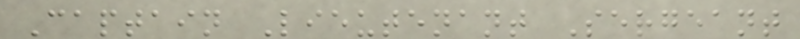Captain Lieutenant Sergeant
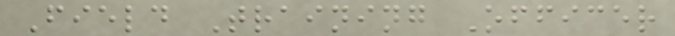Field Training Officer
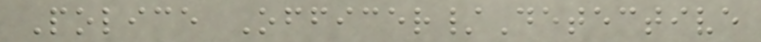Police Officer/Detective
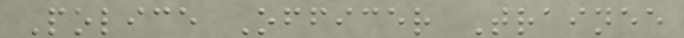Police Officer Trainee
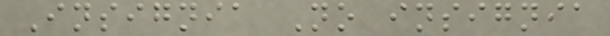Insignia No insignia
